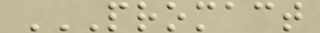PROMACT
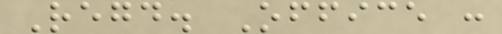Regd. Office :
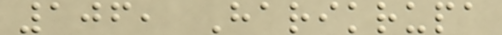106, Harikrupa
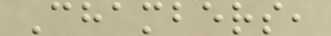Chambers,
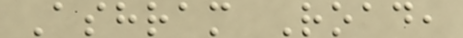Ashram Road,
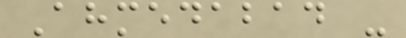Ahmedabad -
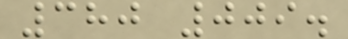380 009.
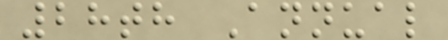28th Annual
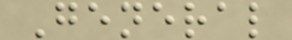General
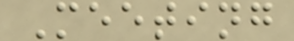Meeting
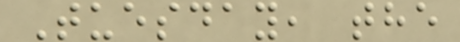Tuesday, the
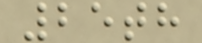25th
